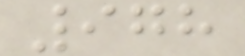978
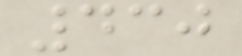430
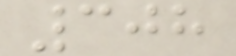308
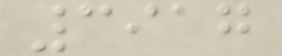3917
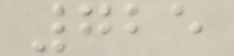725
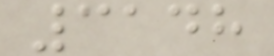3148
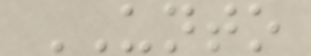UNTO
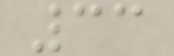33
